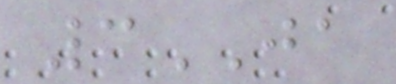3JA
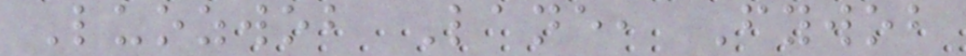Luozwob Lane, Fywob
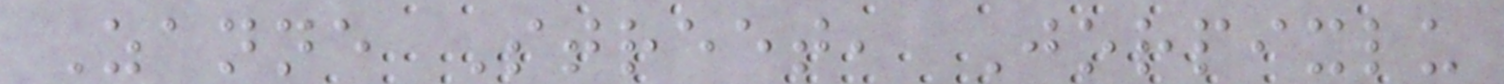Zanne Street, Jorpixlu
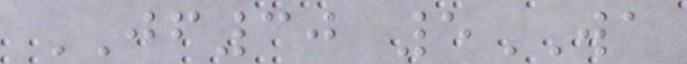JF30 5WA
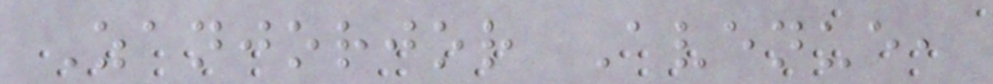Zanjorjor Avenue,
